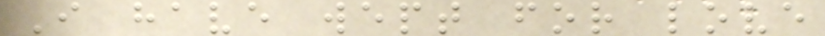I have wept for love
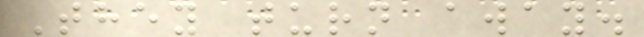They turn away.
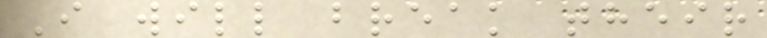I will break their
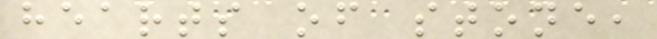hearts of stone,
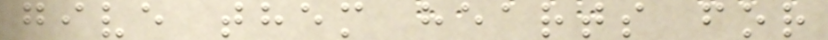give them hearts for
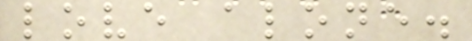love alone.
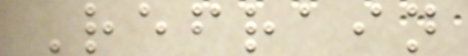Refrain
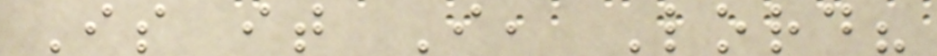Is it I, Lord?
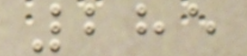285
